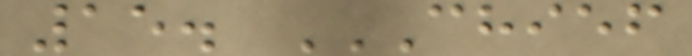15. CHIEF
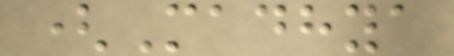(Madhya
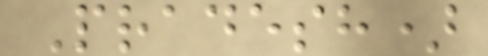Pradesh)
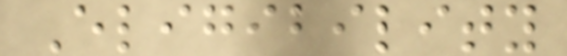Eligibility
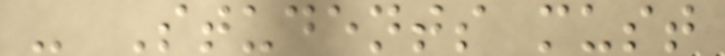- Students must
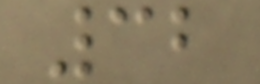32
